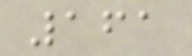161
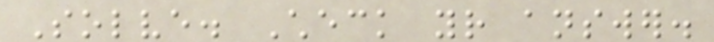Solve. Check your answer.
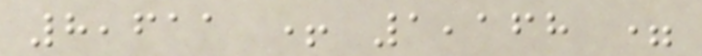8,611 + 1,168 =
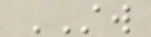STW
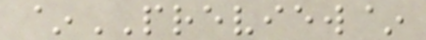~PREVIEW~
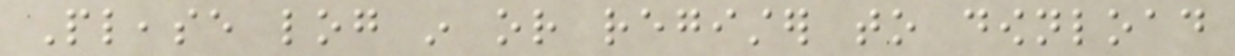Please log in or register to download
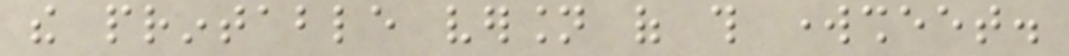the printable version of this worksheet.
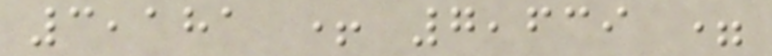3,181 + 7,639 =
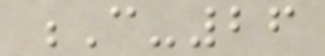C-26
